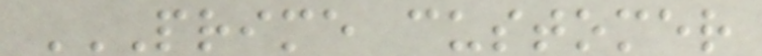PRIME CUSTOMER
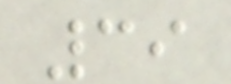39
